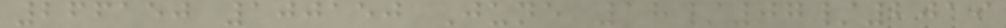266150 100150 June 18/07/2019
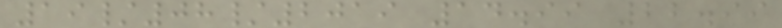19/08/2019 14.99 22.99
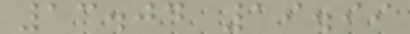13.04 19.99
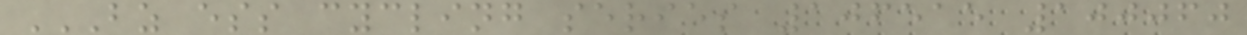BZ ESS CYCLING SERIES 106515 100060
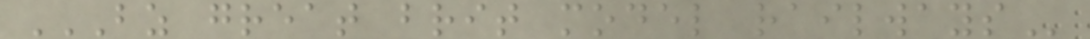BZ GREAT BRIT MODEL RAILWAYS
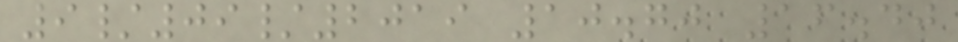9/09/2019 10.70 16.40
